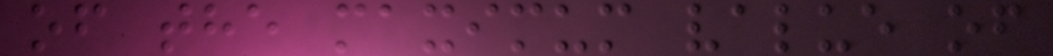of the maximum value of
